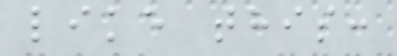like this:
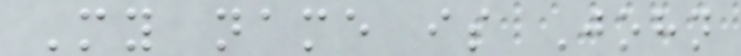My name is John
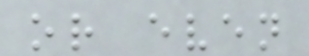or even
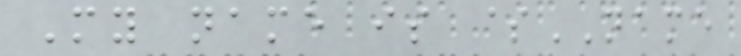My name is $NAME
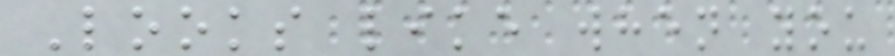Looks like when you
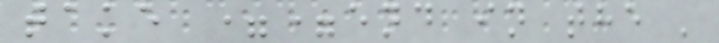take ==end in the '
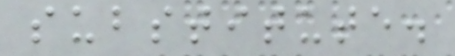substitute.
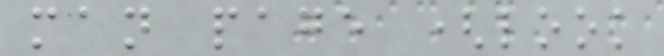man page (look
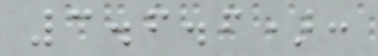3.6.6):
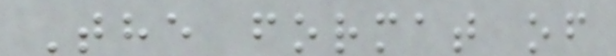The format of
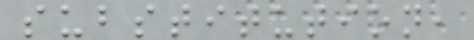substitution,
